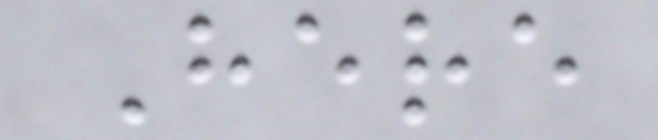Here
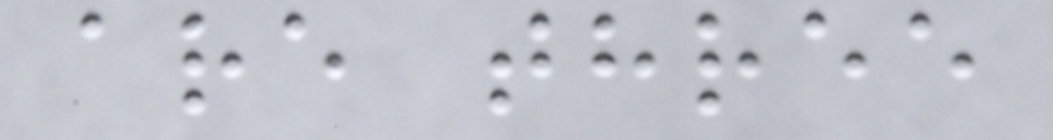are three
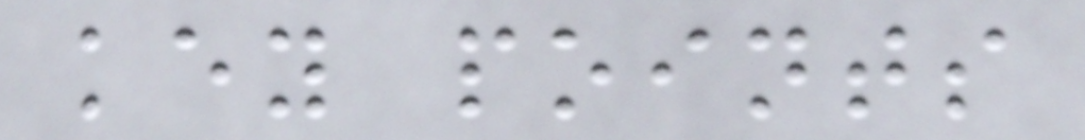key points
